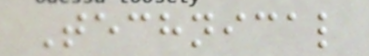Technical
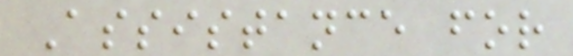Assistance for
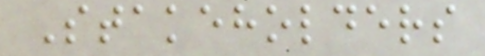Stakeholders
